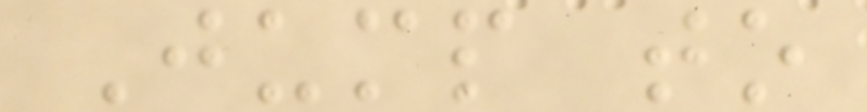Jump to
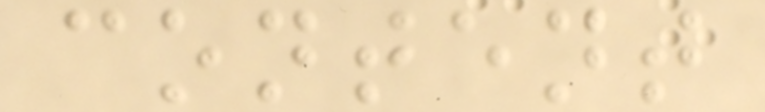content
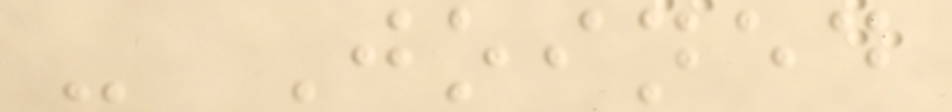- Joined
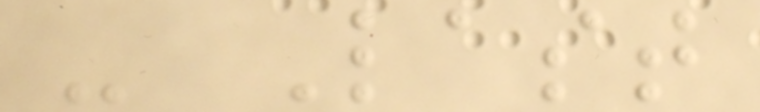- Last
